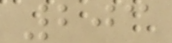203
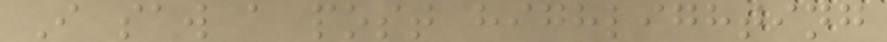I saw a post highlighting
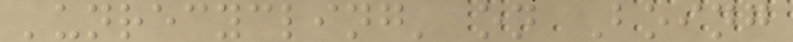'unrecycling' on Boing
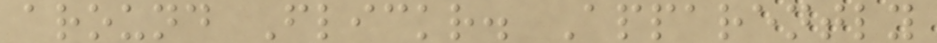around Flickr. Apparently
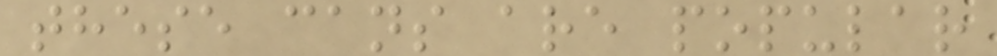these cans are popular
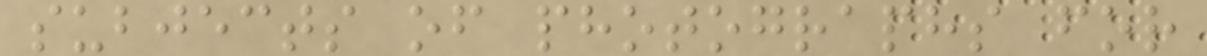subjects of photographs for
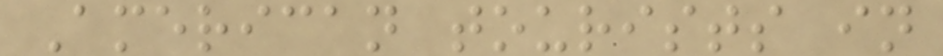American tourists in
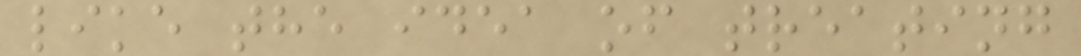like the idea of treating
